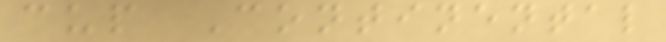cup Continental
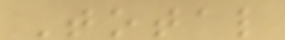Total
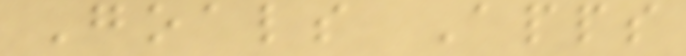Goals Apps
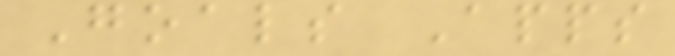Goals Apps
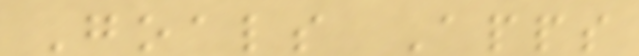Goals Apps
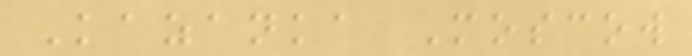Kazanka Moscow
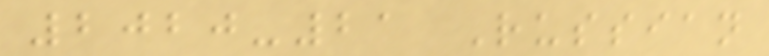2020-21 Russian
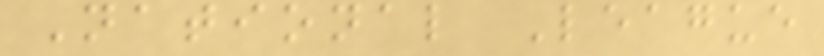National League
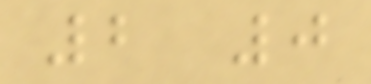2 0
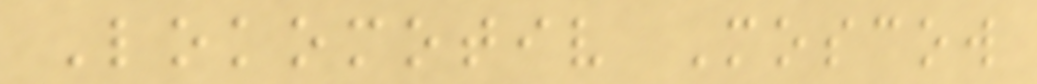Lokomotiv Moscow
